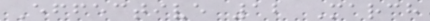Effective 12 March
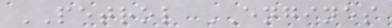PETROL ENGINES
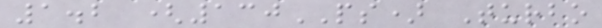1.2 (130PS) Turbo
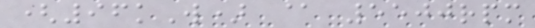(96kW) @ 5500rpm
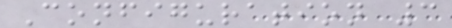Configuration 3
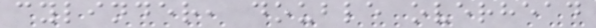cylinder, double overhead
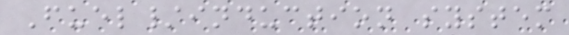Fuel/induction system
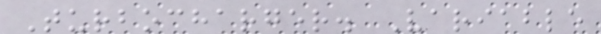Turbocharger. Variable
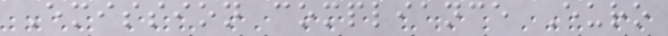Emission compliance Euro
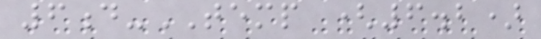6d-TEMP (6.2)
